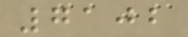7102
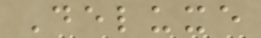Deluxe
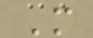M
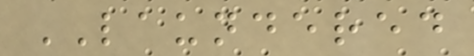LAUNDERED
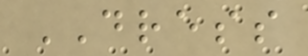DRESS
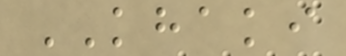KHAKI
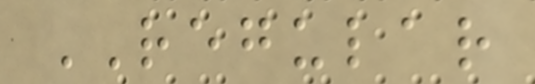REGULAR
